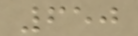650
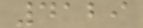4129
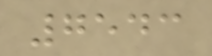7543
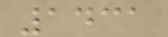1431
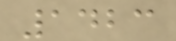1423
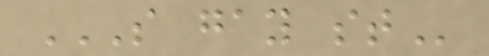S GAY ST
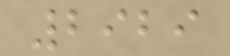2929
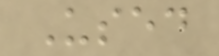Used
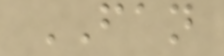FAN
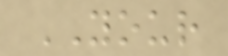YOUR
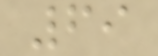69
